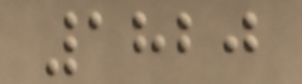1820
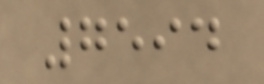7594
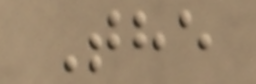The
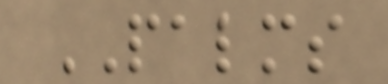PALMS
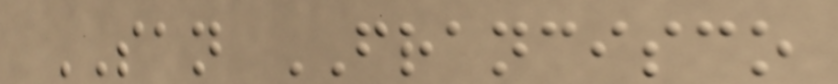SAN FRANCISCO
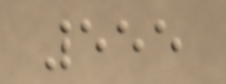555
